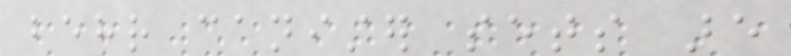behr canister sets are
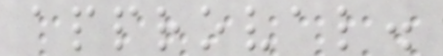approval.
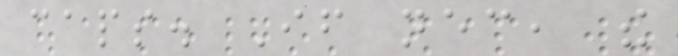caps. If necessary, the
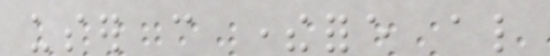user can therefore also
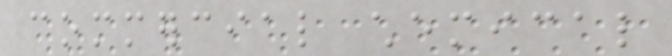commercial chemical
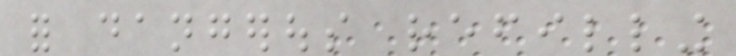for dangerous refilling
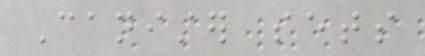Canister sets
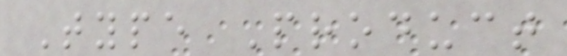Type Product
